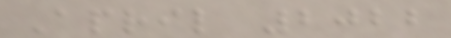April 2022
